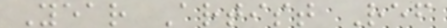Year Artist Ref
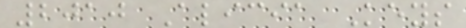2010 Alicia Keys
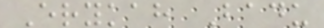Erykah Badu
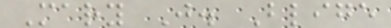Mary J. Blige
